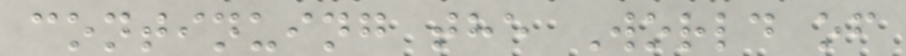continuing the World of
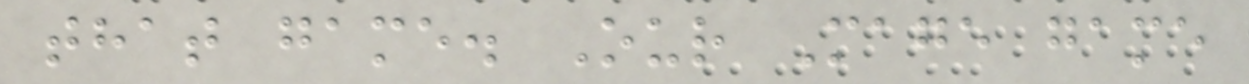that game. Our Mage game
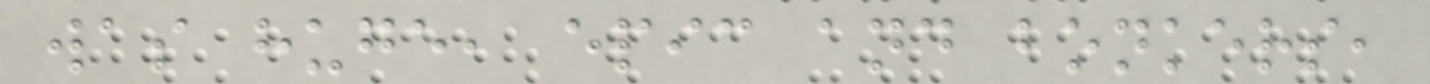was huge, epic and bonkers,
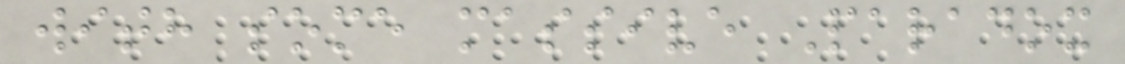with some massive Paradox
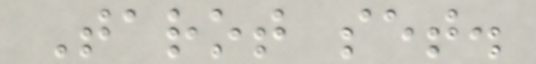Tarot set.
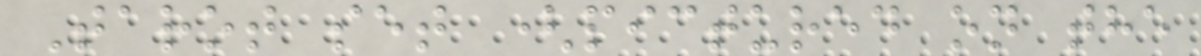Tarot set (pictured on the
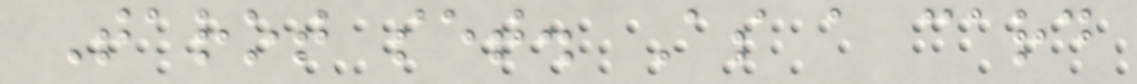Tarot set. As a card
